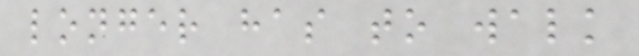longer has to walk
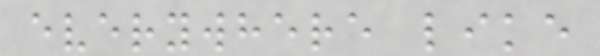everywhere like
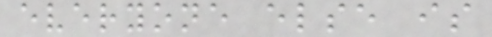everyone else is
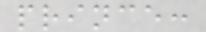prince:
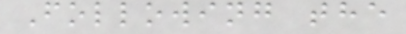Following the
